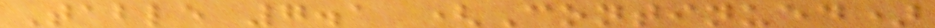Table 7.1 (Continued)
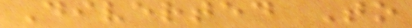Diverted To
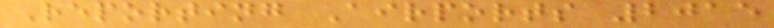Reporting Airports 2015
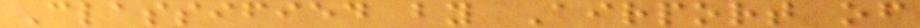Classified by Airport of
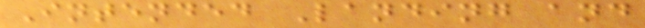Intended Landing and
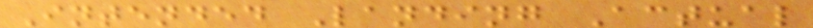Intended Landing Actual
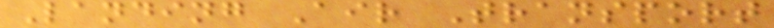Landing Air Transport
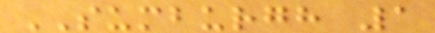SUMBURGH 1
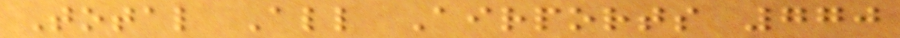Total All Airports 770
